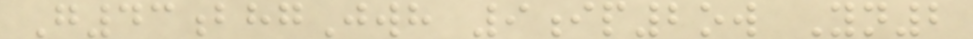G43bhgJwh 9ip2ow Yn2
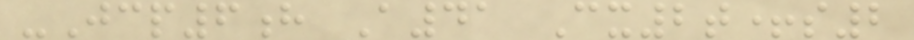-Jcp6h A41 Cx2t+s2
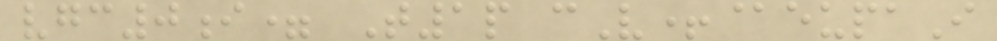vgc0i= T1p cV+@eupaI
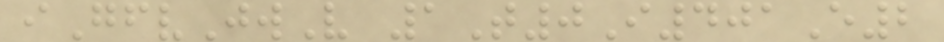iGfvJwV 1T0I401E2
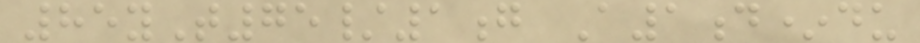85yT75/1g A1d*du
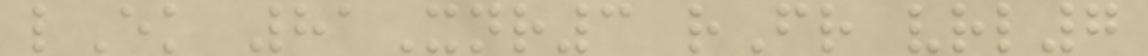lEk 81Xnr3 rFr vrl7
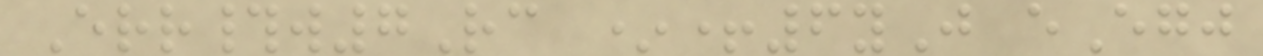Err#w7Rc *+6yJ eEgj
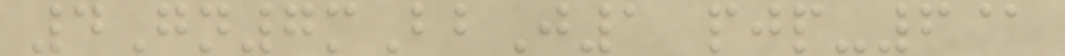4Gn7mBbJ1 pjp-6@
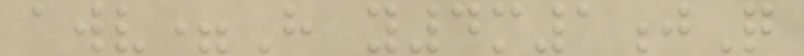awv=H y4m1jQ
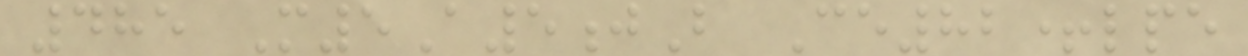485 M5A5jB Ce82+lpe
